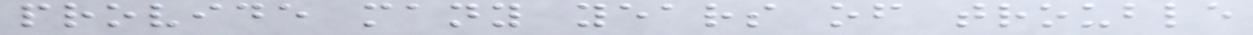provide many years of trouble
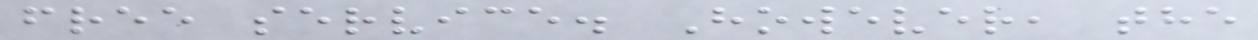free service. However, the
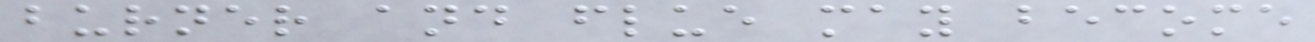burner and flue may become
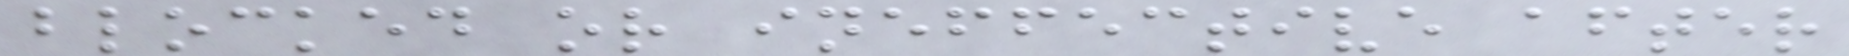blocked or ineffective after
